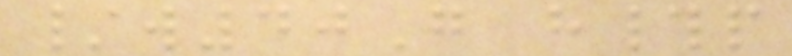/w40G h#p
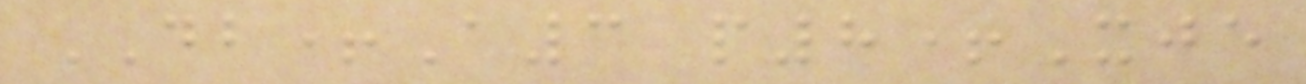DB+A3 p8+Xje
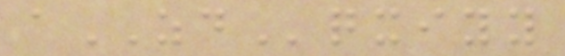aZDqxiyy
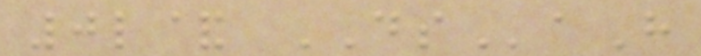0l& DSaH
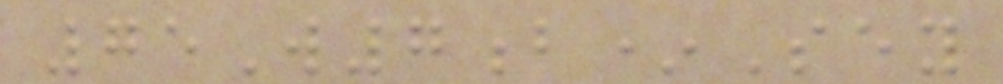75W7b*Sey
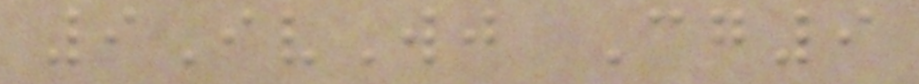9IvWj Cg9
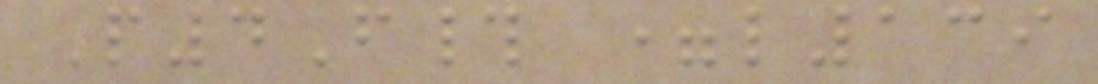P4F# =l139
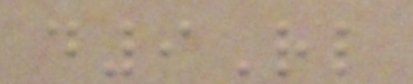d9Rl
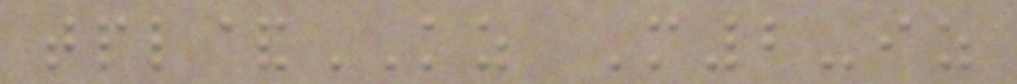tpl&KZ M2-iz
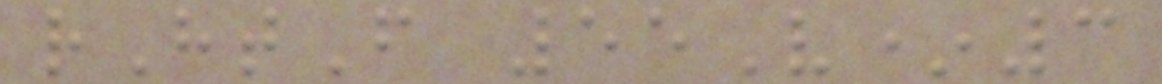rHtF 55V*3
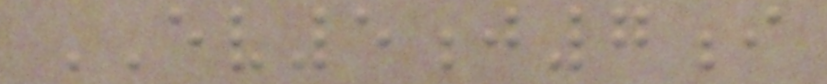EV5j7i
